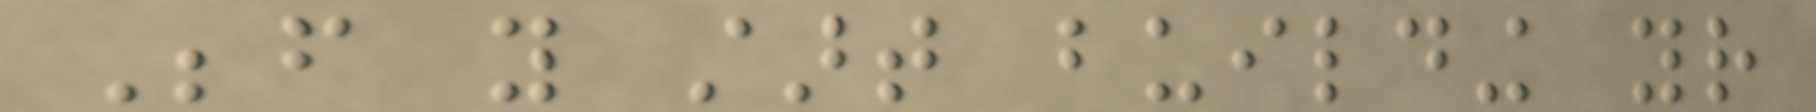Before you start building your
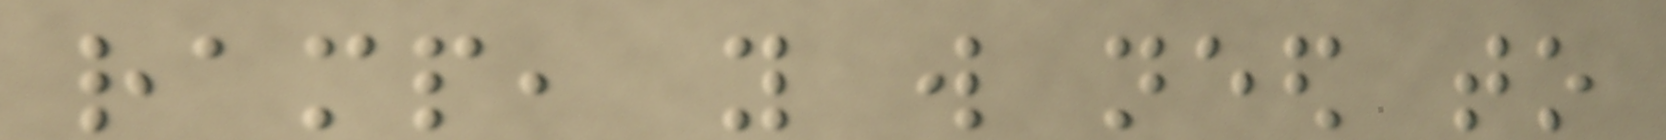ramp, you will need to
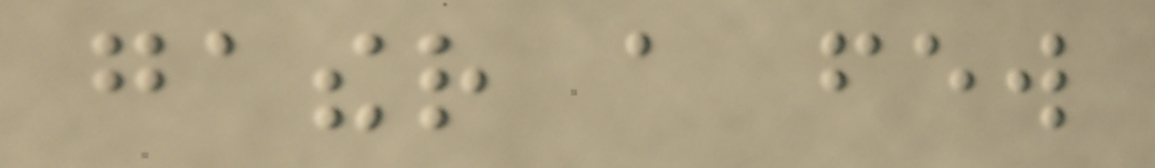gather a few
